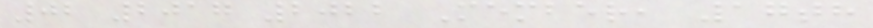02 2017 2022 Member, 17th
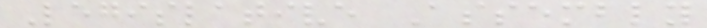Legislative Assembly
